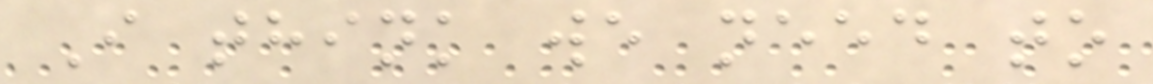I think we need to
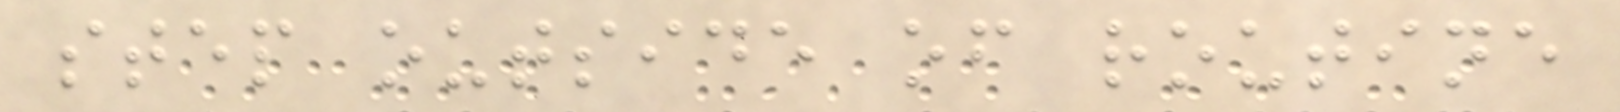step outside of routine
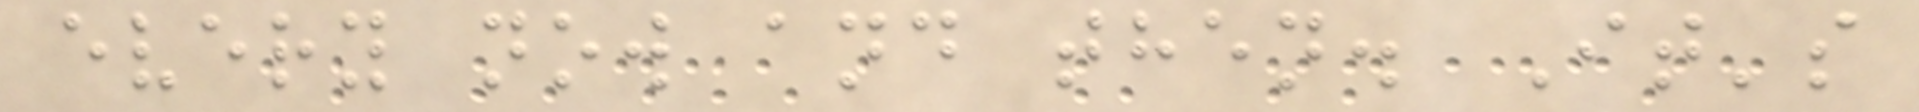every now and then. It's
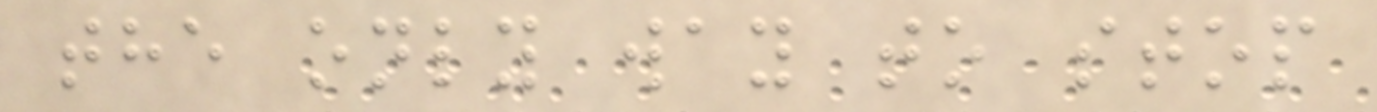the only way to stop
